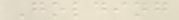Golding
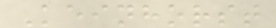Keinhorst
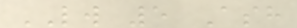LW 5 Ash
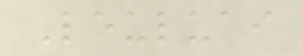Leuluai
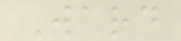Ward
